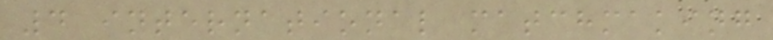4 international matchmaking
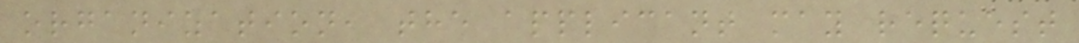organization, the applicant may request
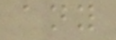any
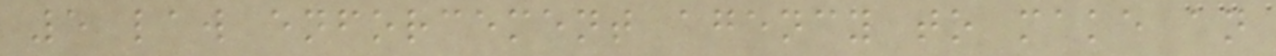5 law enforcement agency to make an
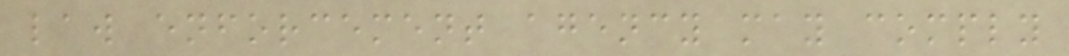law enforcement agency may comply
